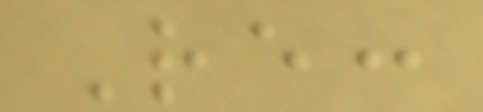Re:
